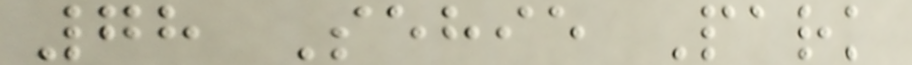78 Sehie Park
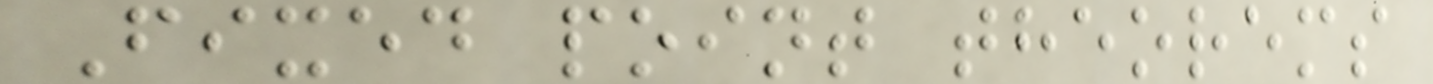Fixed point theorems
